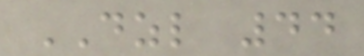DZL 44
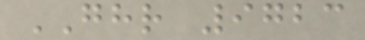GHR 9723
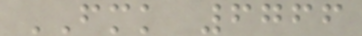FMK 6766
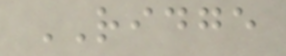RIDGE
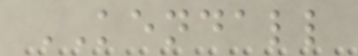KENDALL
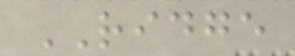RIDGE
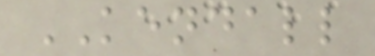KENDALL
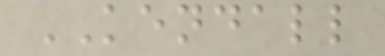KENDALL
